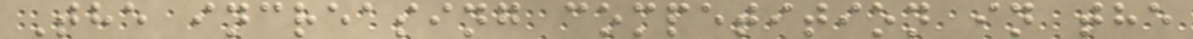The increasing competition in the
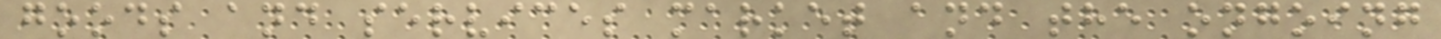goods and services market and the ongoing
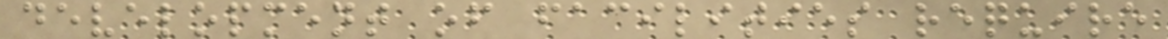development of facilities require
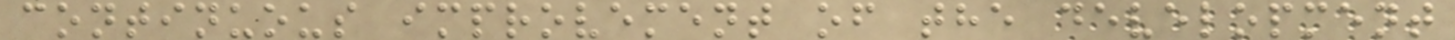continuous improvement of the development
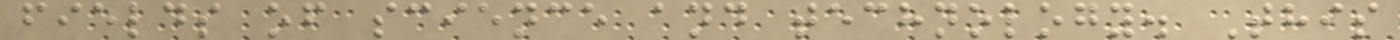fields of science and technology. This
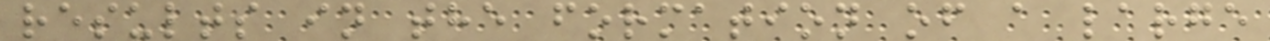results in the formation of a large
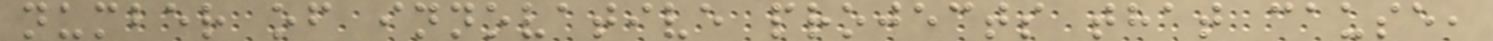number of innovative projects that cause,
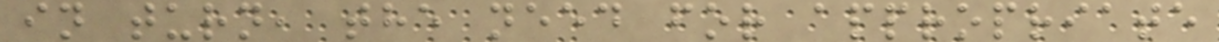in turn, the need for appropriate
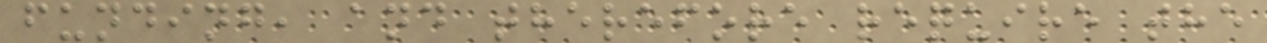funding, and therefore require the
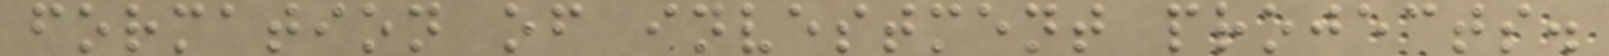formation of investment projects.
